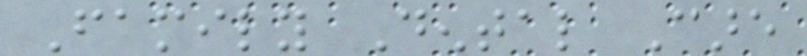Family Dental Care
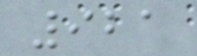921
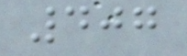407
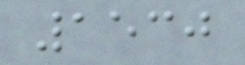1530
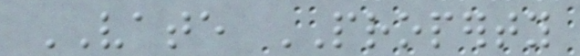VATE PROPERTY
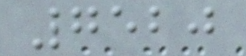7520
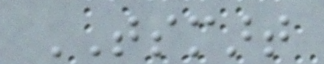TSMART
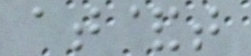at&t
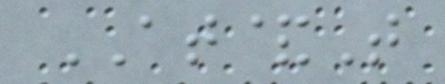AT&T
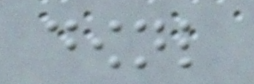downl
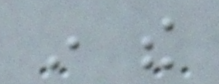in the
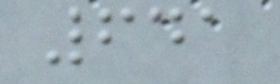641
